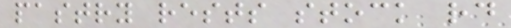pastry rests stock rd
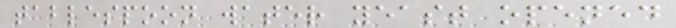tablespoon water yeast opened
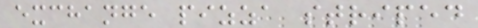exchange pizza striped
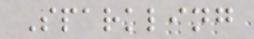Sparkling
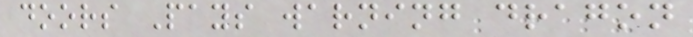doors Pays warning dragon
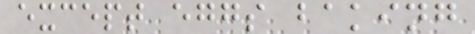except eggs baking
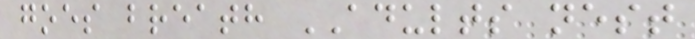goes breath ADULTS nest
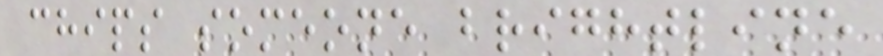chips someone brightline
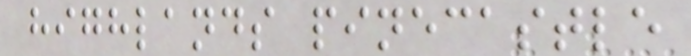highlands pinecastle
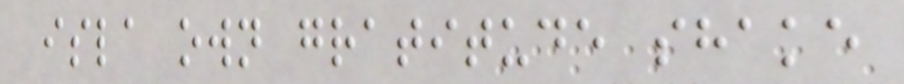isla own gratitude shake
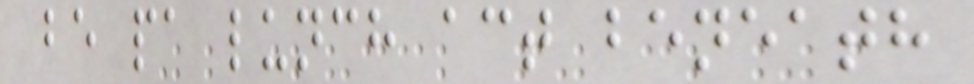be pa lunch act beneath
